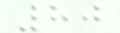80
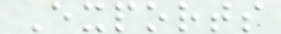Exports
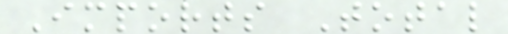Imports Total
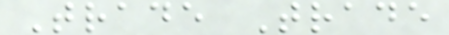Trade Trade
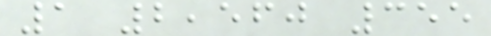1 2,560 355
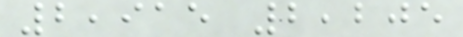2,915 2,205
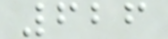626
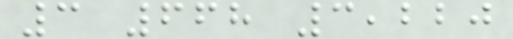3 668 3,220
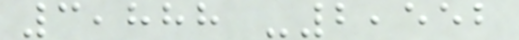3,888 -2,552
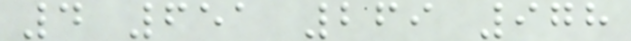4 651 269 978
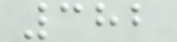382
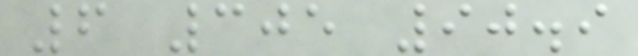6 305 90.9
